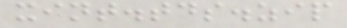xint.tds.zip
